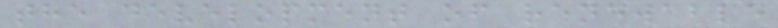the development of renewable
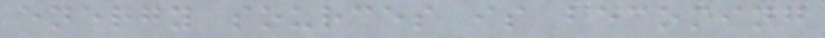energy sources is becoming
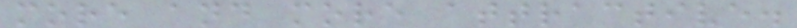more and more attractive.
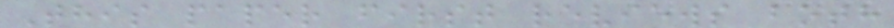This paper first reviews both
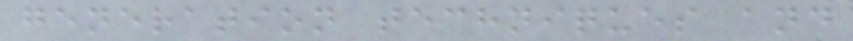generation techniques and
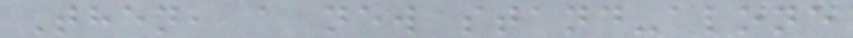Then, a new stand-alone
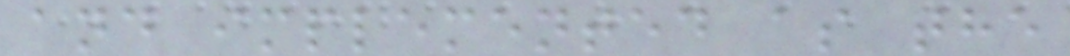and implemented as the
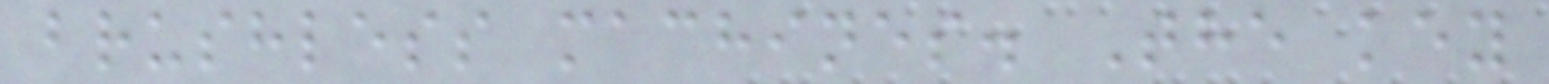brushless machines. The key
